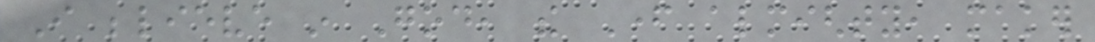I believe in God, the Father almighty, maker
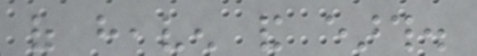of heaven and earth.
